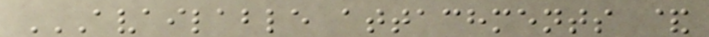AVAILABLE ATTACHMENTS &
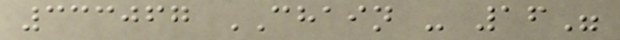333067 CHAIN - 16"
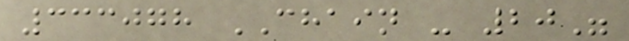333078 CHAIN - 20"
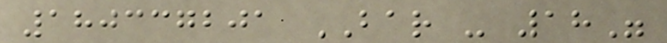180337201 BAR - 18"
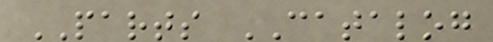PARTS CATALOG
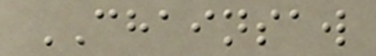CHAINSAW
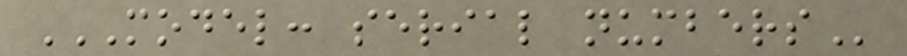MODEL: SERIAL NUMBERS
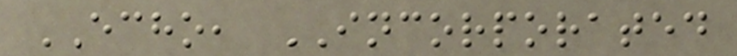ECHO, INCORPORATED
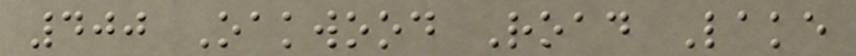400 Oakwood Road Lake
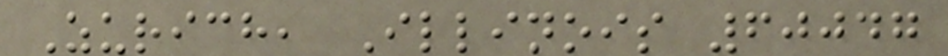Zurich, Illinois 60047
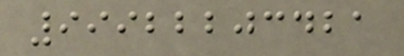99922203421
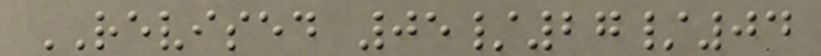REVISED 05/27/04
